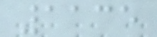1135
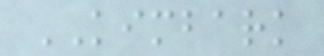KIMBARK
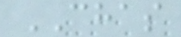CHAS
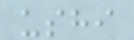ushi
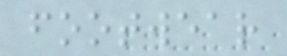footwear
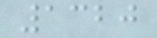1320
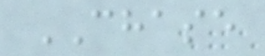CHASE
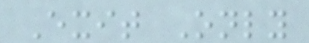Exit Only
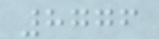8776
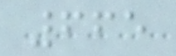665
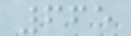665
